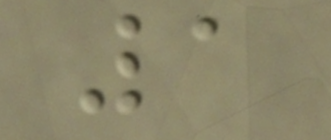1
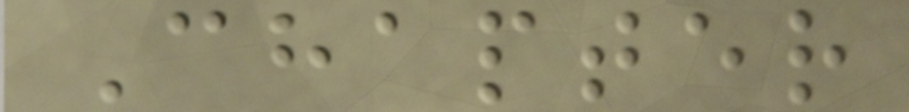Chapter
